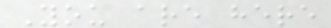You are here
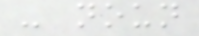- noun
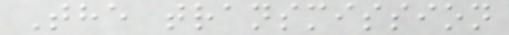The transmission
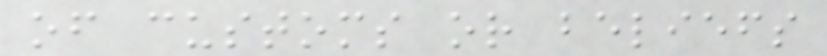of customs or beliefs
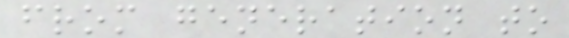from generation to
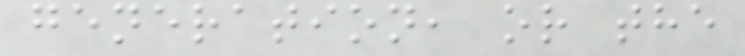generation, or the
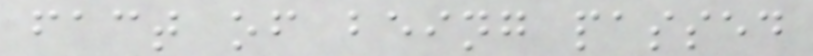fact of being passed
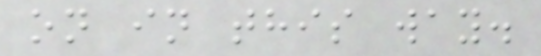on in this way.
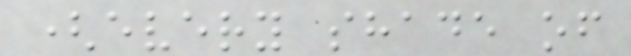(every shade of
